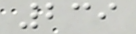239
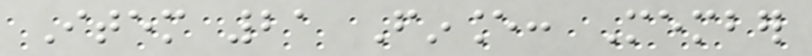Item 21 Finance: Member
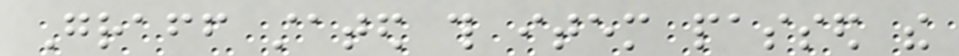Graff stated this item passed the
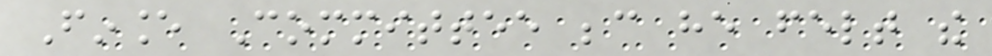Finance Committee because he felt the
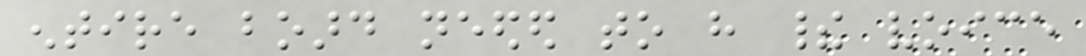entire board needed to have their voice
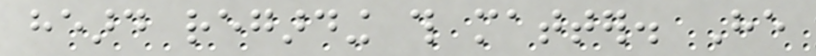heard regarding this matter. He
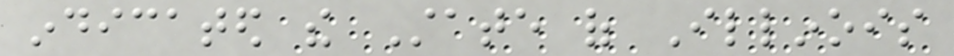indicated the State of Illinois
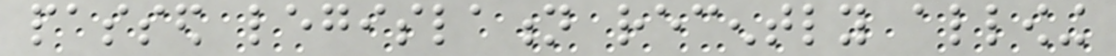passed legislation recently allowing
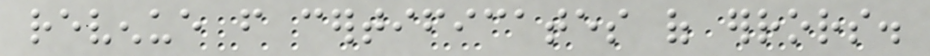revenue from certificates of errors.
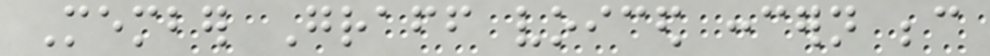Member Graff voiced concern because
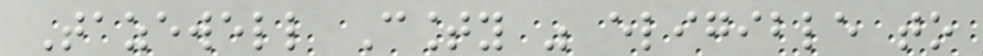Tazewell County was eligible to
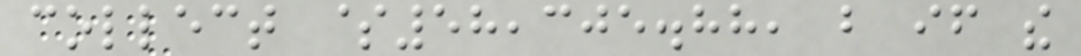collect $58,305.88, but if the
